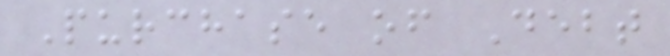Purchase of Debt
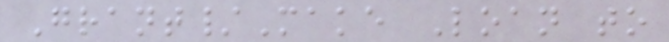Grant/Make Loan to
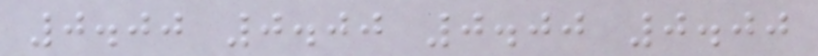0.00 0.00 0.00 0.00
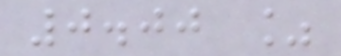0.00 %
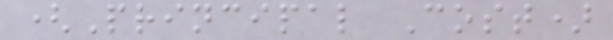(Principal Cost)
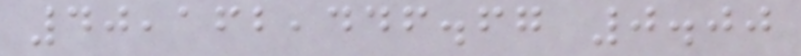40,162,446.67 0.00
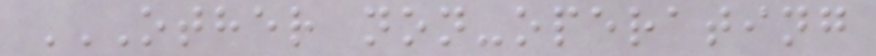OTHER NON-OPERATING
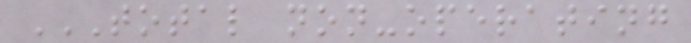TOTAL NON-OPERATING
